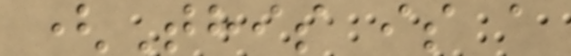(This is a
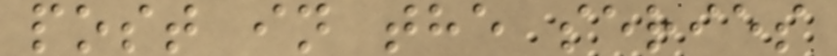post in the series
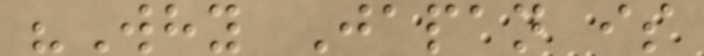"Why Japan is
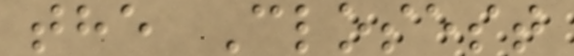the Closest
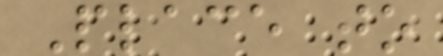Place to
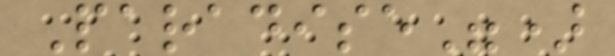Paradise")
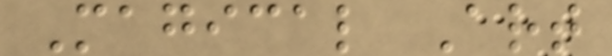Magical Art
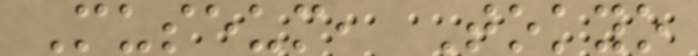Museum, Tokyo
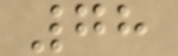78
